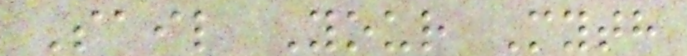Sail Your Myth
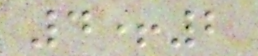4+2
